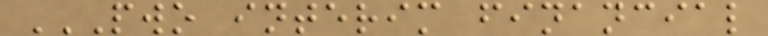PWO INTERIM FINANCIAL
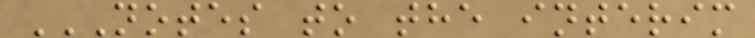NOTES TO THE INTERIM
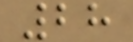28
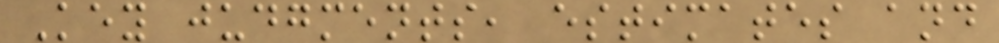Key judgments, estimates and
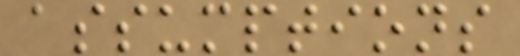assumptions
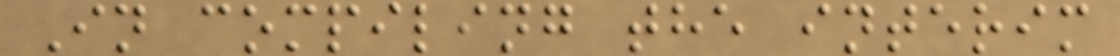In compiling the interim
